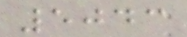5043
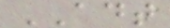ADT
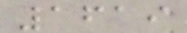1619
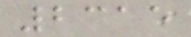2315
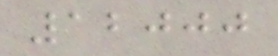12000
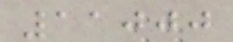11000
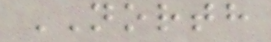NORTH
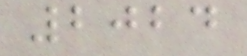2024
